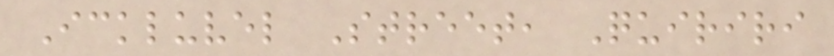Ickluvel Street, Quiriri
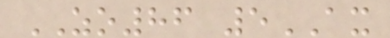ZO86 5AX
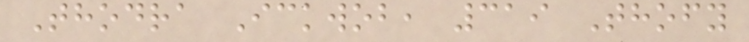Thodra Ickwob, 319 Thofy
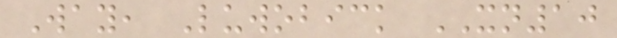Way, Luwobick XN10
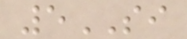5SI
